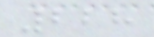228
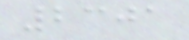2301
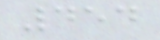454
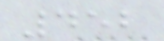452
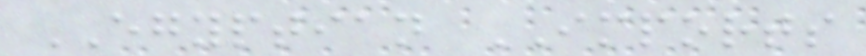EGYPTIAN IMPORTS
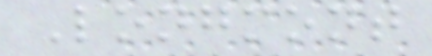Longmont
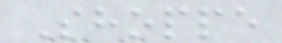Shoppe
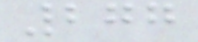277
